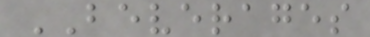BEVERAGES
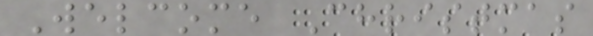Welcome Christmas
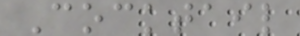Cocktail
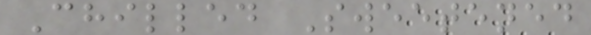Chilled Sweetened
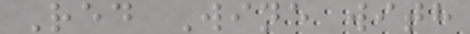Red Wine with
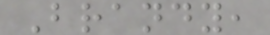Brandy,
